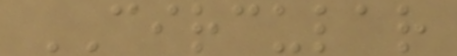CIRCULAR
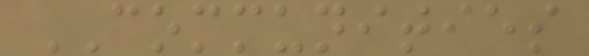COMMUNITIES
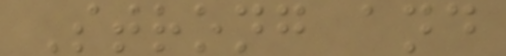Strong and
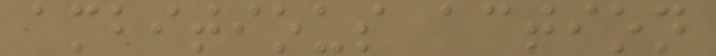ambitious action
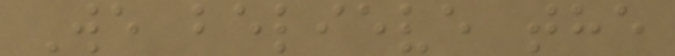We believe the
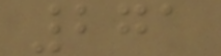271
